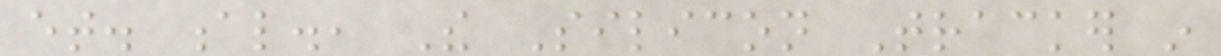et. al., The Silicon Tracker in
